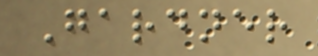Gardner
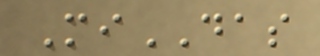MiDAS
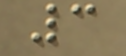3
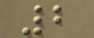2
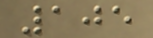105
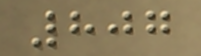807
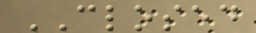CLOSED
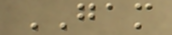GAM
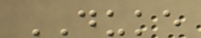DUKE
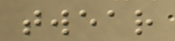twear
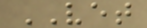VET
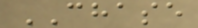CHASE
